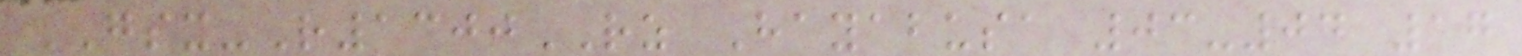GSX-R1300RZ Hayabusa 03-04 17
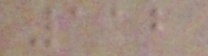112
